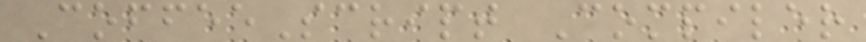CoffeeScript Compiler
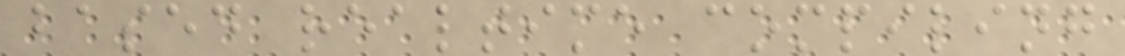based realtime compiling
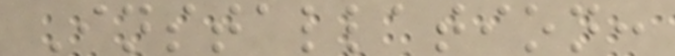Installation:
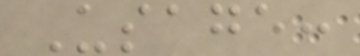Usage:
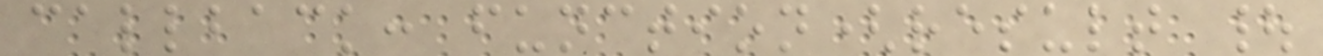callback: function(result |
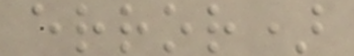error)
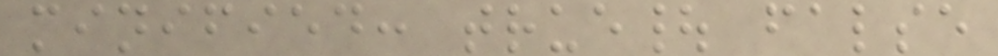minified: true| false
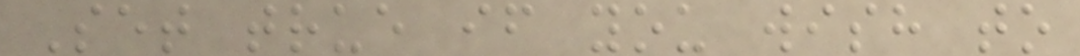Set true if you wish to
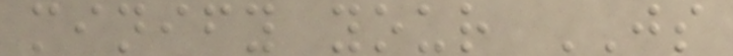minify your JS
